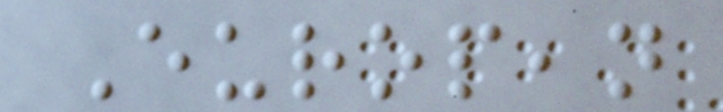European
